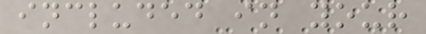included in your
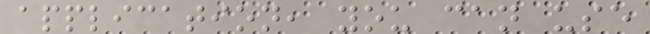application, you can use
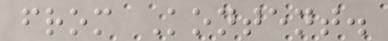from Kontent.
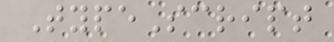TypeScript
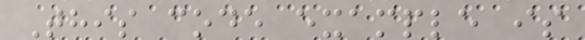This code example is
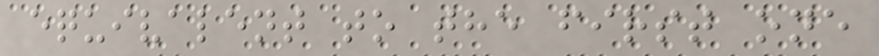equivalent to the first one
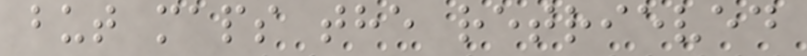but maps the retrieved
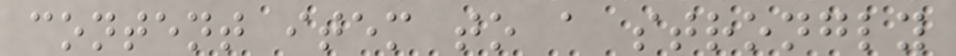content item to a strongly
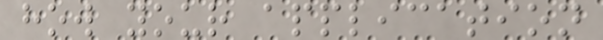how your application
